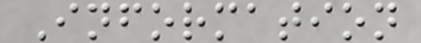Information
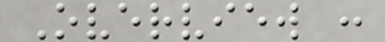Overview :
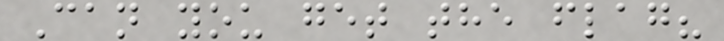Can you get the flag?
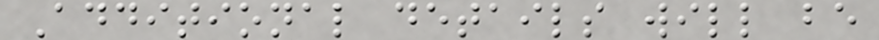Additional details will be
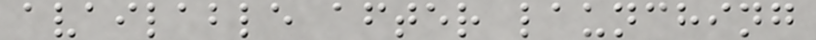available after launching
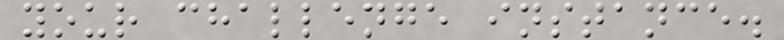your challenge instance.
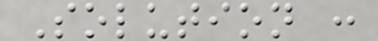Solution :
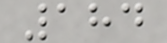184
